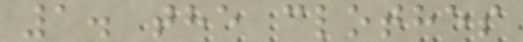1. the clothes
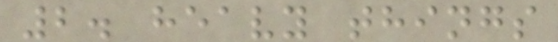2. heavy things
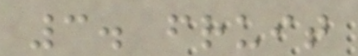3. fruit
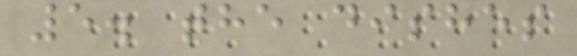5. the dishes
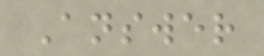Answer
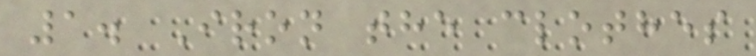1. Iron the clothes
